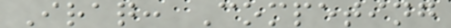Iraq: Competing
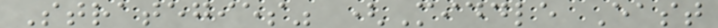Strategies" (Middle East
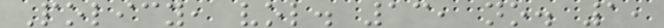Policy, vol. 13, no. 1,
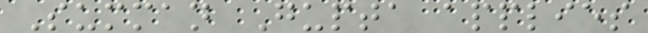Summan Gupta applies
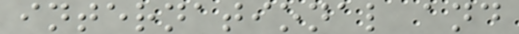international and
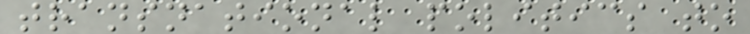transnational politics to
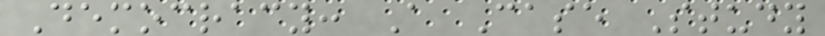Democracy: A Case Study
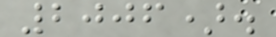2006).
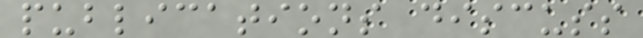publications discuss
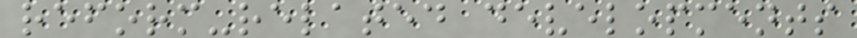reform-related developments
